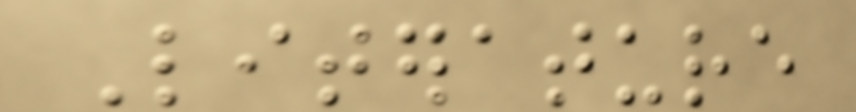Literature
